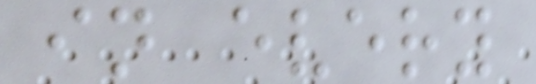in every
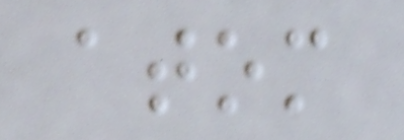atom
